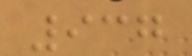937
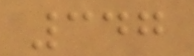347
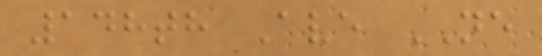148th Ave NE
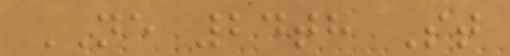NE 24th St
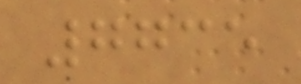7735
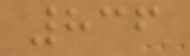836
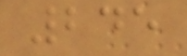245
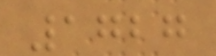1727
